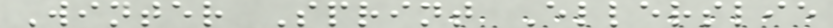Winter Sprint Ellerslie
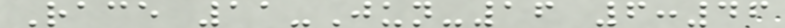Race 11-Jun-16 6:46
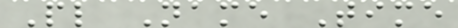Pl Name Time
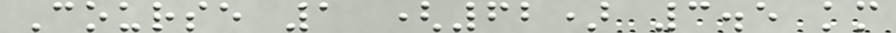Course 1 (62) 3.5 km
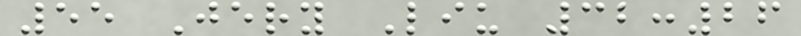55 Jery Liu 32:26
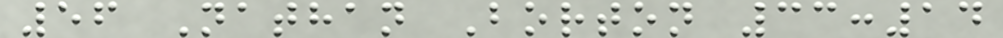56 Nathan Borton 33:14
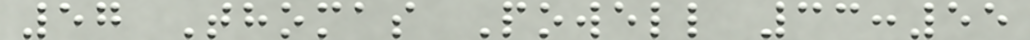57 Thomas Powell 33:55
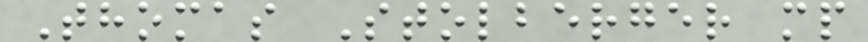Thomas Stolberger mp
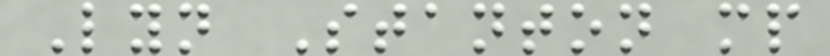Lyn Stanton mp
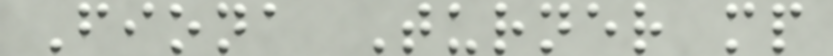Fiona Turner mp
